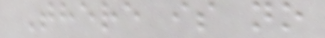There is no
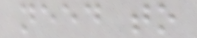need to
